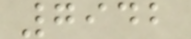7942
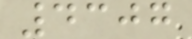4307
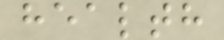health
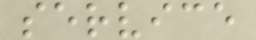service
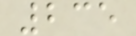235
